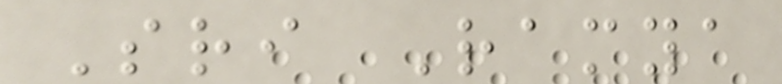Sri Ramya
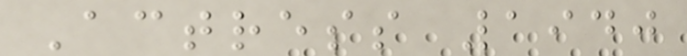Actress 1940
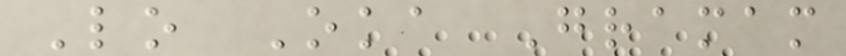Lo Oka Gramam
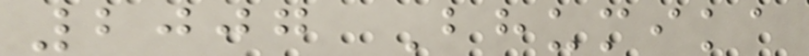2007 Bhumika
